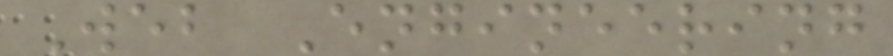Web Engineering
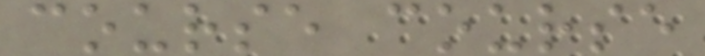course course
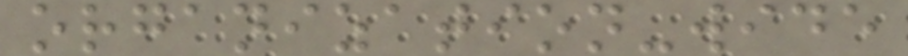organization-wide
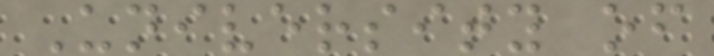University of
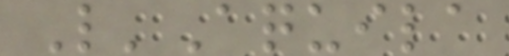L'Aquila
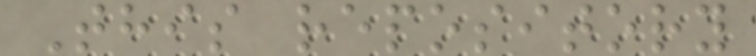This repository
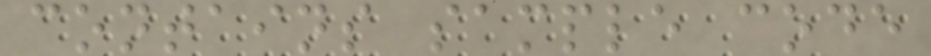contains sample code
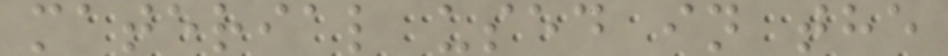material used in the
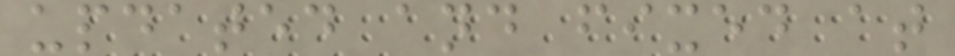updated and fixed at
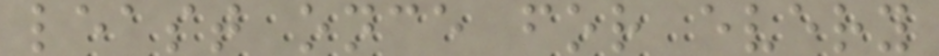least once for every
